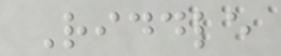Riddle
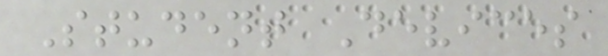Student Devices
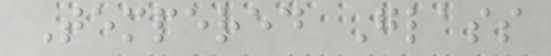Tempered Glass
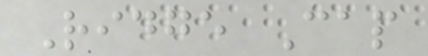Ridge Cap
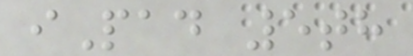iPad 5th
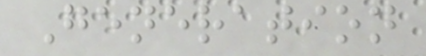Generation
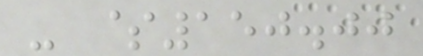- $150.00
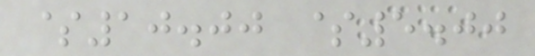$10.00 $5.00
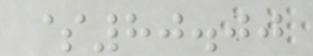$80.00
